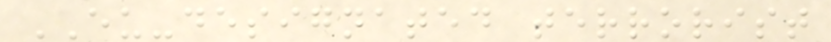EU-designated terrorist
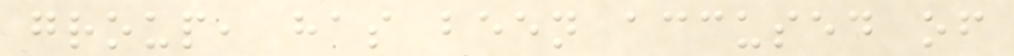group, has been accused of
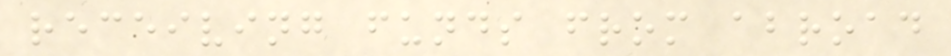receiving funds from abroad
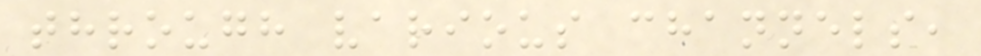through various channels,
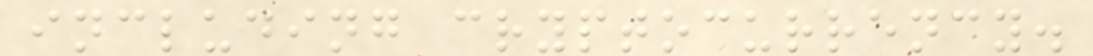including cryptocurrency.
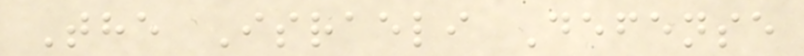The Israeli Defense
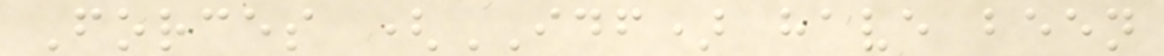Forces (IDF) have been
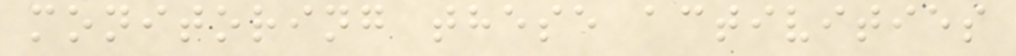monitoring these activities
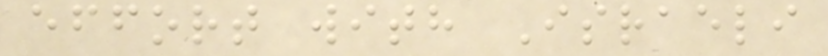effort with Israeli
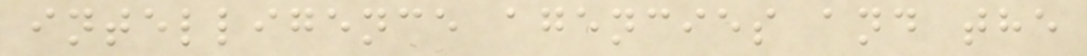intelligence agencies and the
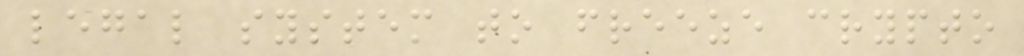legal system to freeze crypto
